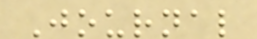Journal
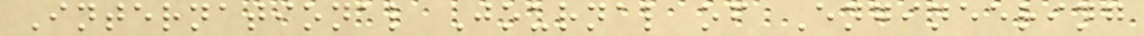International Journal of Engineering
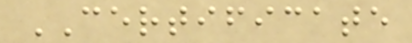CERTIFICATE
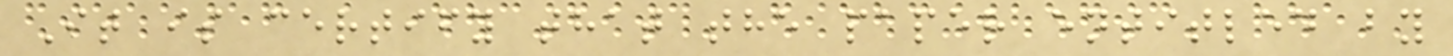It is certify that the paper entitled by
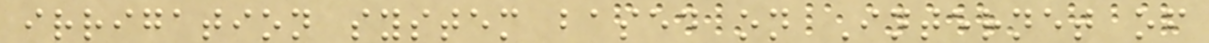irrigation system based on Internet of
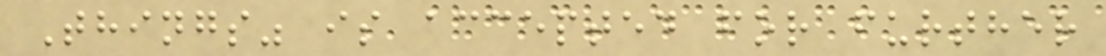Things" is accepted for further
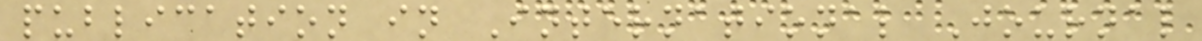publication in International Journal
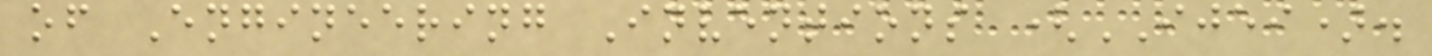of Engineering Inventions (IJEI).
